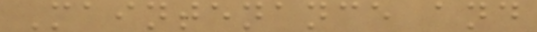Maintenance and
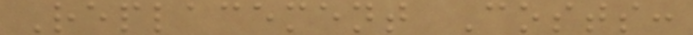Replacement Costs:
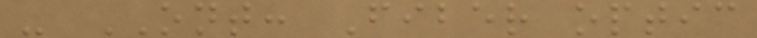- ONT: Fiber optic
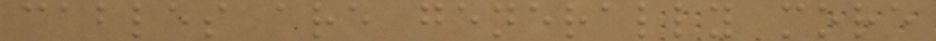cables are generally more
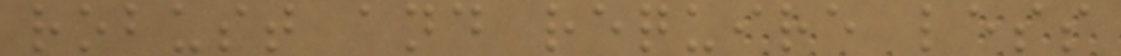robust and require less
